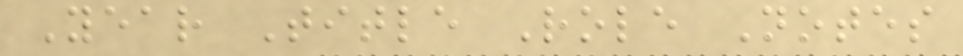Year Title Role Notes
